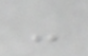-
